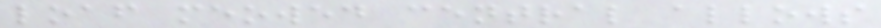loaf meowed central allows
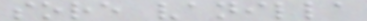sore vanilla
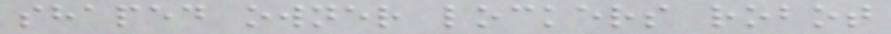shaped owner lockers robot
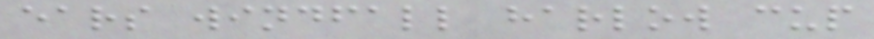ears windfall harlow cup
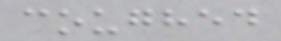coughed
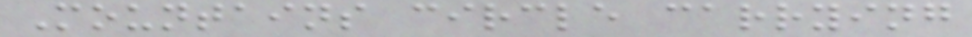Mountains circle carrying
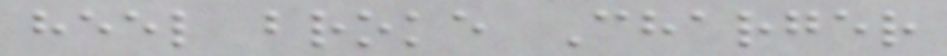heel broke Charger
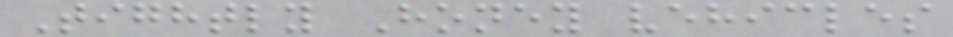Tightly Honey vehicles
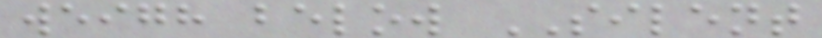weigh below SILENT
